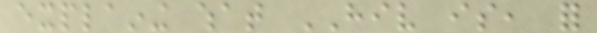explaining what HIV is, for
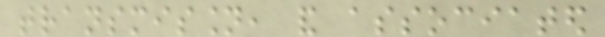transmission, and associated
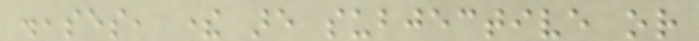diseases, there are subjective or
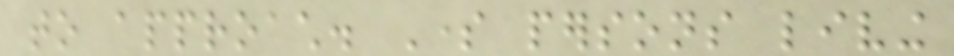to approach. Some persons living
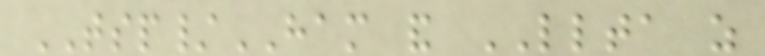TSP/HAM and LLTA as
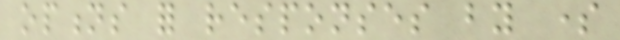options for responses by some
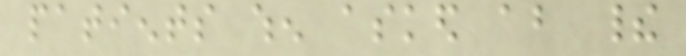patients when asked about their
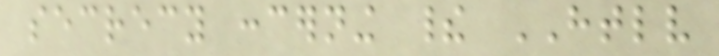secrecy concerning their HTLV
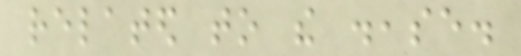related to the disease.
